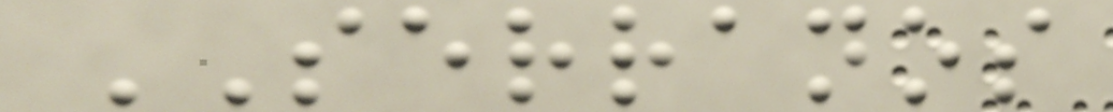SERRANOS
